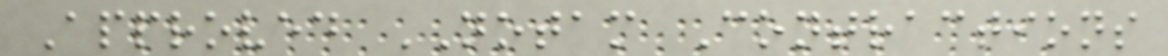Approved NOTAM Contractions
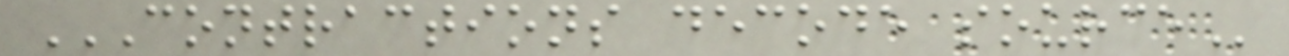CONTRACTIONS DECODE SOURCE
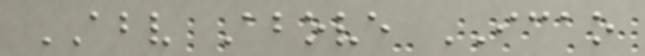ABV Above ICAO
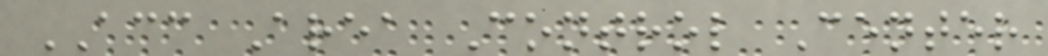ACC Area Control Center
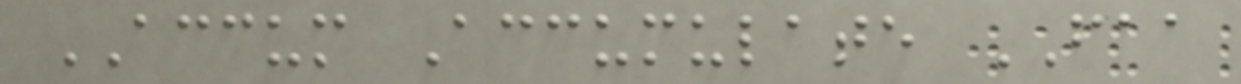ACCUM Accumulate FAA
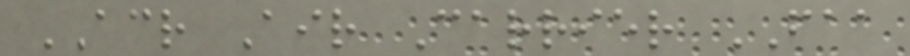ACR Air Carrier FAA
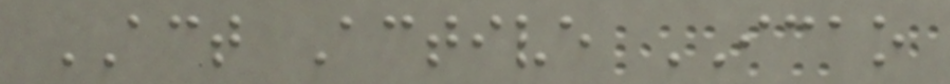ACT Active ICAO
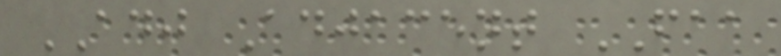ADJ Adjacent FAA
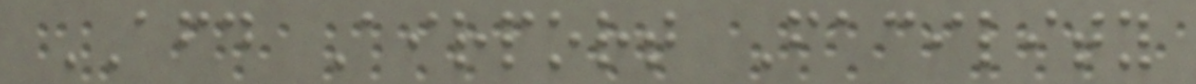AFD Airport Facility
